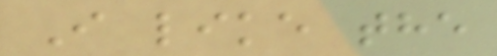I like the
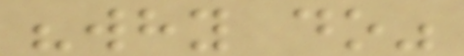"why do"
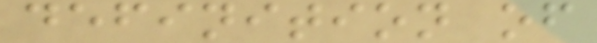definition of
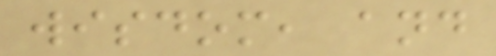wisdom, and
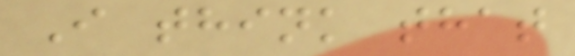I think that
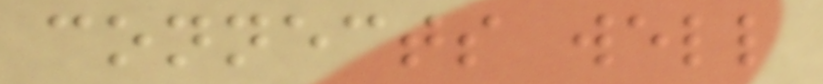connects well
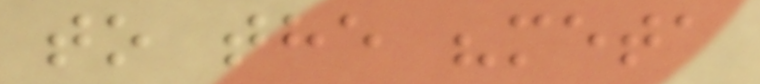to the "meta
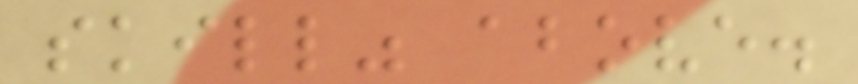skill" above.
